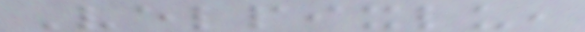Velpixlu,
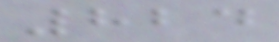824
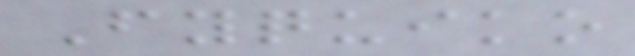Fyquiko
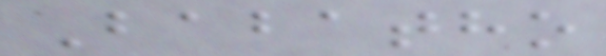Babatho
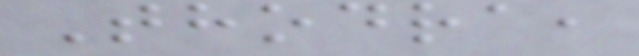Thodra,
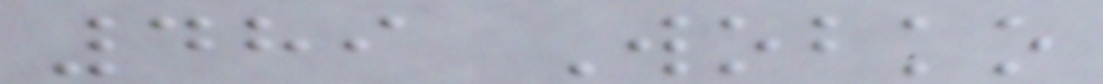489 Wobko
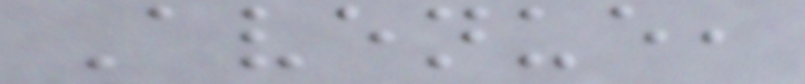Avenue,
